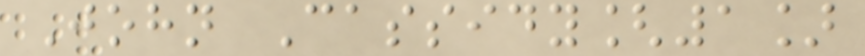John Cassidy[1]
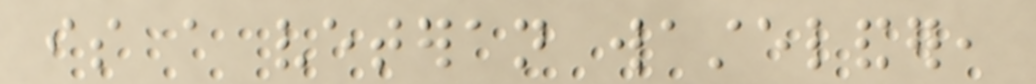is a veteran wastelander,
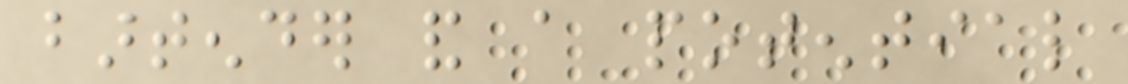bartender and a potential
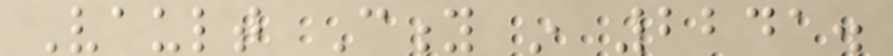Vault City in 2241.
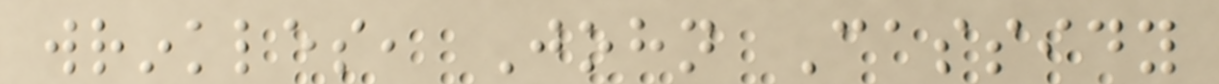wrinkles, John Cassidy
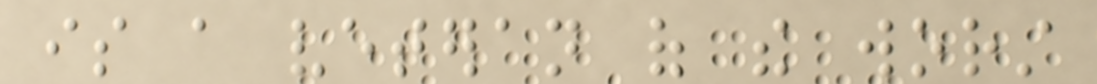is a veteran of the worst
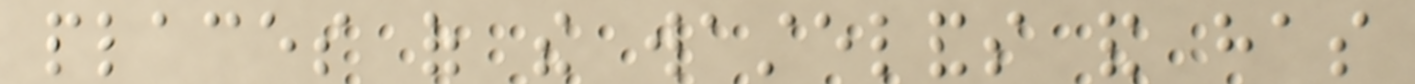places of the wastelands and has
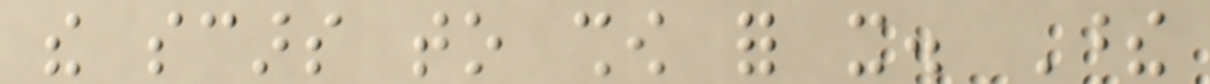the scars to show for it. These
